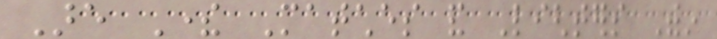Are There Matches and Lighters Within
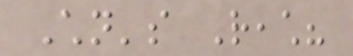Children's Reach?
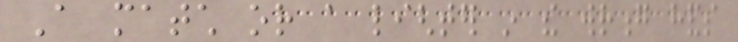A match or a lighter in the wrong hands
